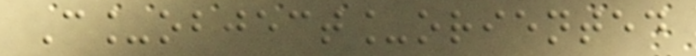C_object_oriented
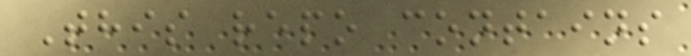This repo contains
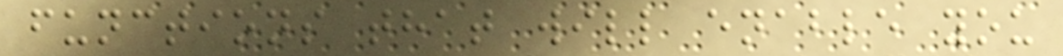functions that will enable you
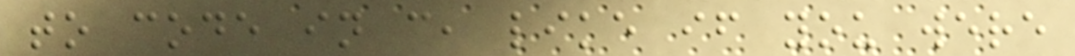to code in c, like if you were
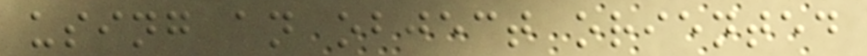using an object oriented
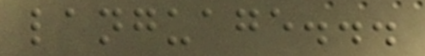language...
